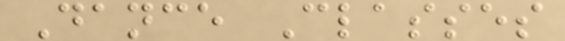Dance Classes
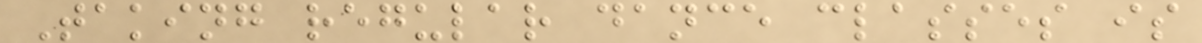Taking regular dance classes is
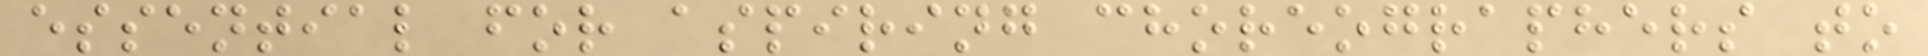essential for aspiring choreographers to
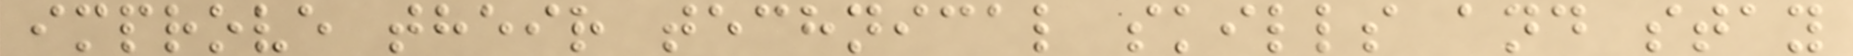improve their technical skills and stay
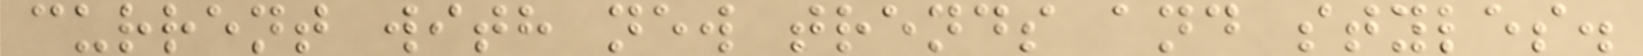current with new trends and styles.
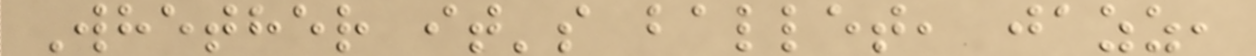Whether it's ballet, jazz,
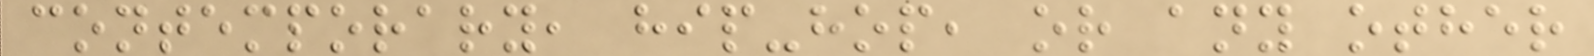contemporary, hip-hop, or any other
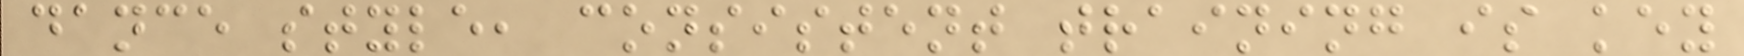dance style, consistent training is key
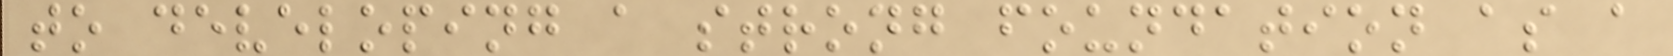to developing a strong foundation as a
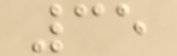35
